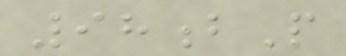98bP
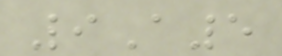9A5
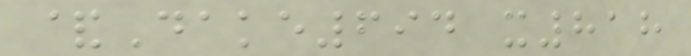&Dake694 x818
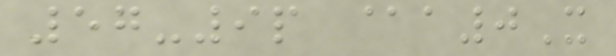57-9p @a0X
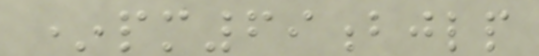*pm69bjlp
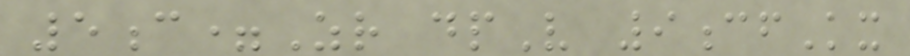5c=Zr dpV 9cfKx
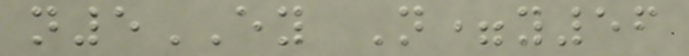n5EY N=y56
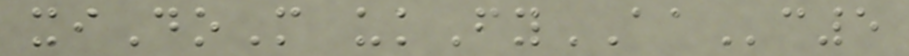xiDoM ukFyAAc5
